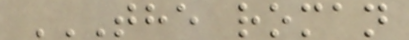THE ROMAN
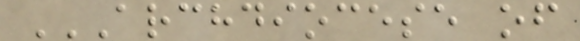ARCHDIOCESE OF
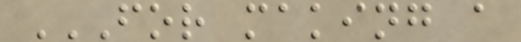FOR MAKING A
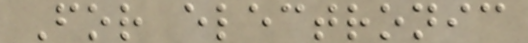For electronic
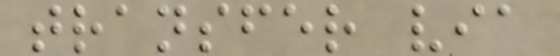transfer via
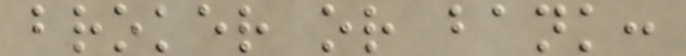broker or bank:
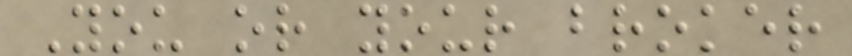You or your broker
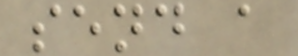send a
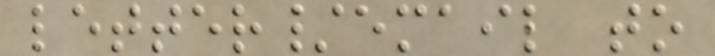letter/email to
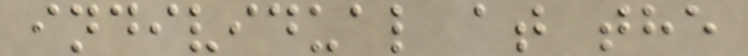individual at the
